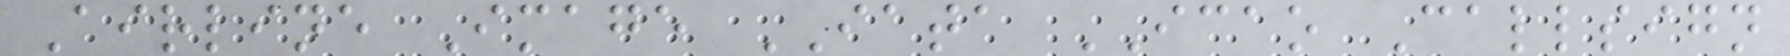Airline Image IATA ICAO Callsign
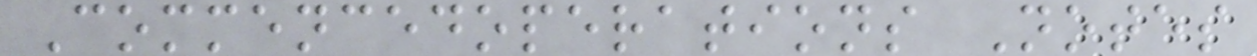Commencedoperations Notes
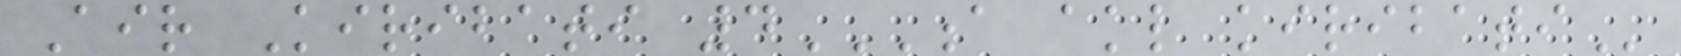Air Kiribati 4A AKL KIRIBATI
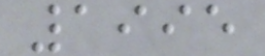1995
